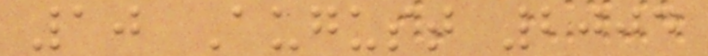10 August 2004
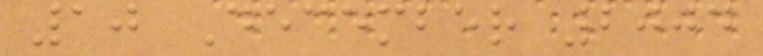10 December 2004
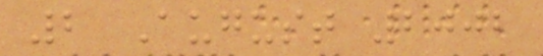2 August 2002
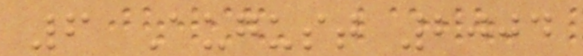6 August 2004
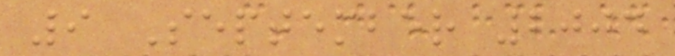9 September 2004
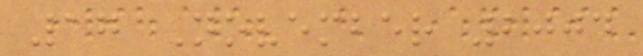17 November 2004
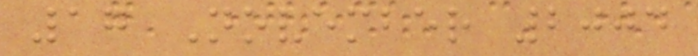17 November 2004
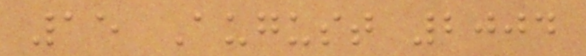15 August 2004
